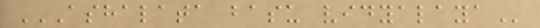ASHALATA BASU VIDYALAYA
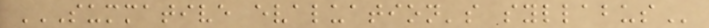SUMMATIVE EVALUATION'S SYLLABUS
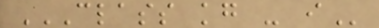CLASS KG - I
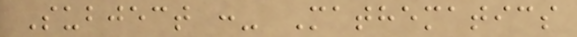Subject :- Mathematics
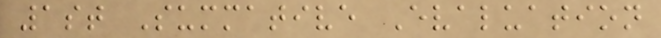1st Summative Evaluation
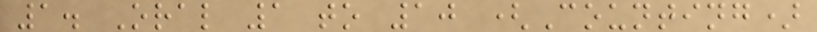1. Oral 1 to 10 (Counting)
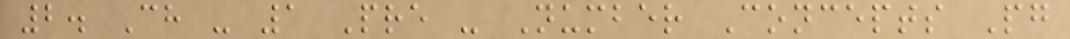2. Ch - 1 Pre - Number Concepts Pg
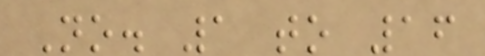No. 1 to 16
